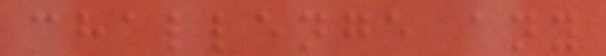challenge any
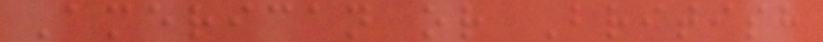American or British
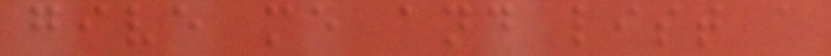give me and list a
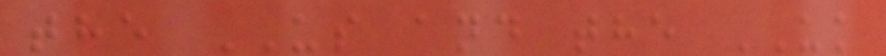the US and the UK
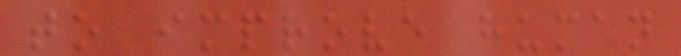to improve human
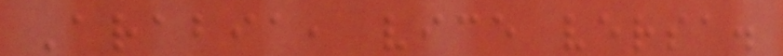Arabia, vice versa.
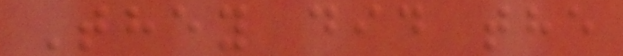They did the
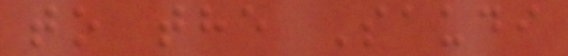to the Saudi
